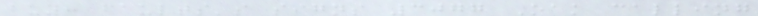buy: faults's signs 3077 Oak calling
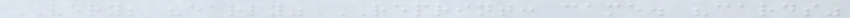VERY; "early" REPRINT: came. "cards"
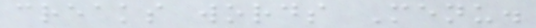creaks words Menu.
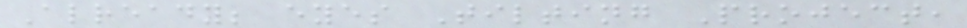Already; eyes Tilting Project,
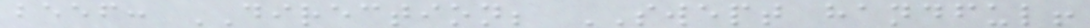beef: DIRECTION; SWEPT handful!
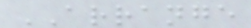ARRANGE
